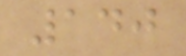140
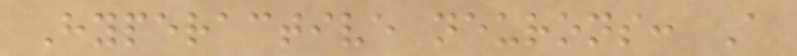Hyperactive neurons: A
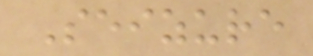Seizure
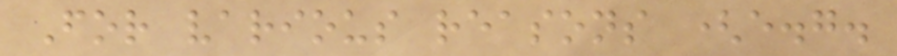For various reasons (e.g.
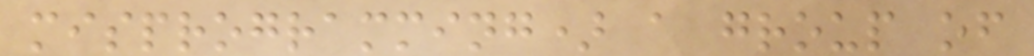misprogramming) a group of
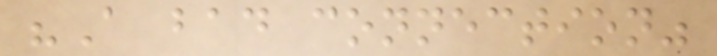"A bad connection"
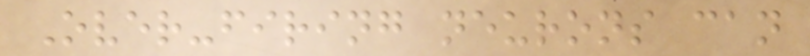Over-firing neurons can
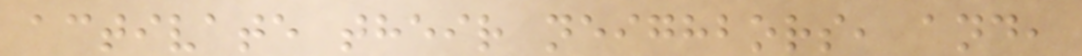activate their neighbors, and,
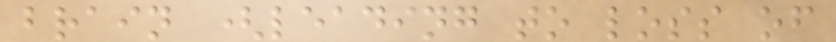brain (leading to loss of
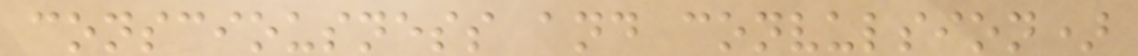consciousness and convulsion)
